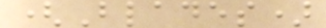(Blades)
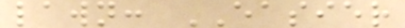lawn: EASIER
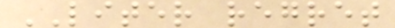LITER regret
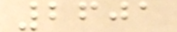2601
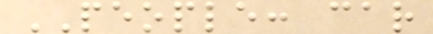PEOPLE: car
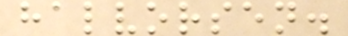halvorsen.
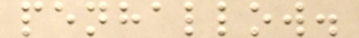penhallow.
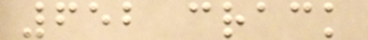652 crack
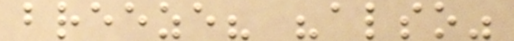breeze? "also"
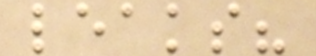leaks?
